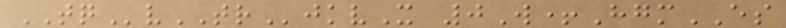TQvTRjkvX 0W+HgmES
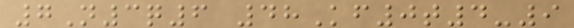7N3q6 48Kf0t4-9
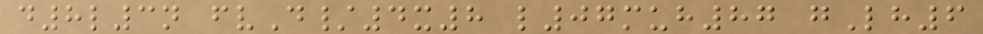d8l3n fvD/4x8 l07muh87 gLh6
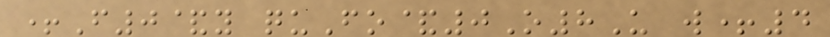+F0&y quFo&0O8U w+4
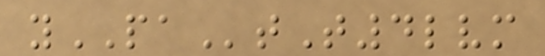yPAtT4lvm
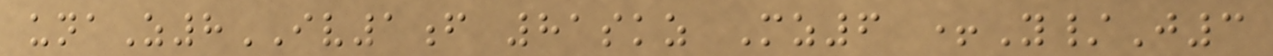unaZ8IV1f 81skz Mz6 +Y/J3
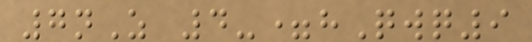7nZ 4-=hQwq9
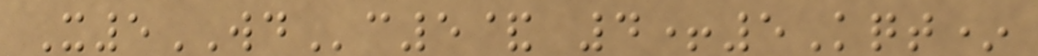X5WDc5& 4+5Kqt*
